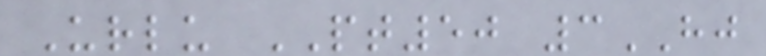Urlu PT50 3HJ
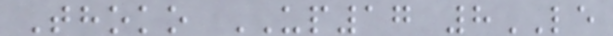Thoko UP17 8LE
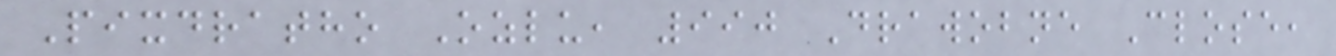Pixdratho Ozlu, 990 Drawobne Close,
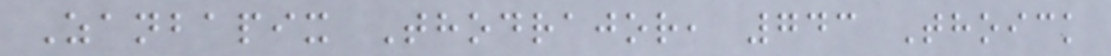Zanbapix Thodrajor, 743 Thoick
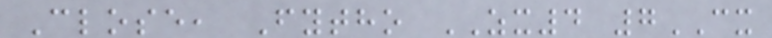Close, Fytho ZX4 7CX
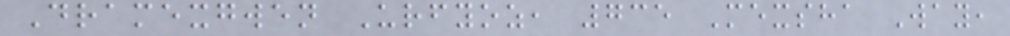Dramexgwen Urfyoz, 735 Mexsha Way,
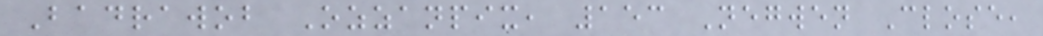Badrawob Ozzanpix, 153 Negwen Close,
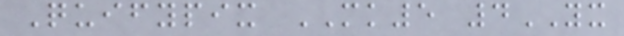Quifypix MK5 4YX
